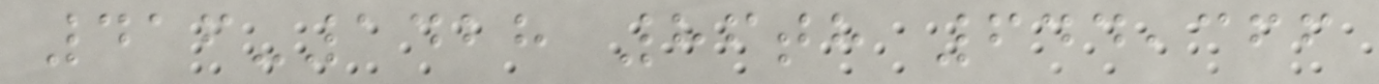416-1428 86th 644,366
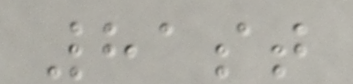81st
